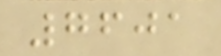7601
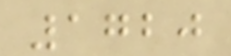1720
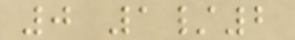0 1/2
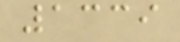1339
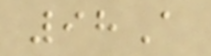98A
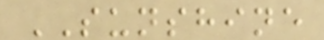SUNSHINE
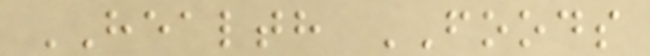HEALTH FOODS
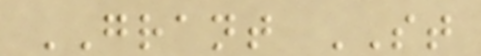GRANT ST
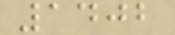1402
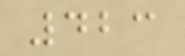423
